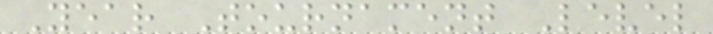Year Tournament Level
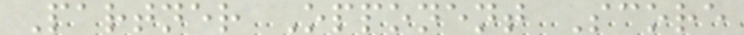Partner Opponent Score
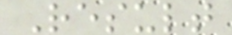Result
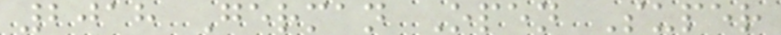2018 German Open Super
